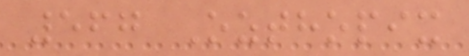567 Ozthopix
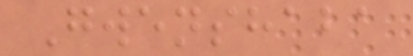Gwenshaba
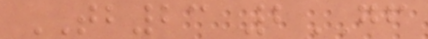TB23 2GF
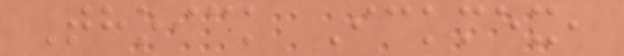Thoick Ickmex,
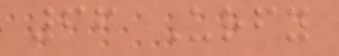66 Urfy
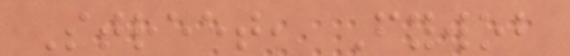Street, Fywob
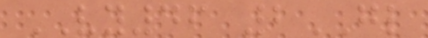VY46 2GL
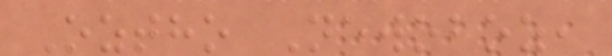Oztho Newoboz,
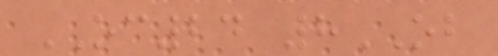OC24 8OB
